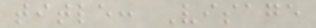title: Visage
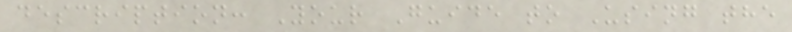description: Your Guide to Using the
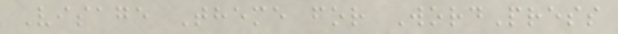Visage Theme for WordPress
